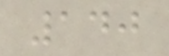140
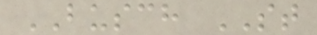BUSCH ST
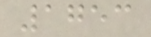1753
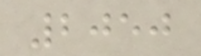2050
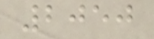2050
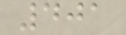401
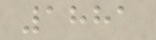1881
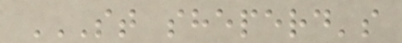ST SHEPERD'S
